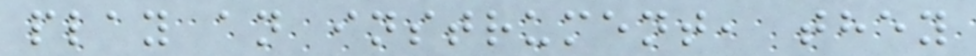play an instrument, they
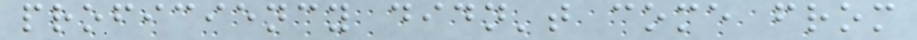proficiency didn't come from
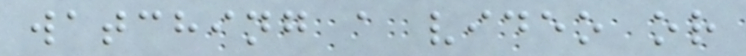watching a video or
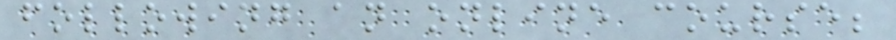following an online course;
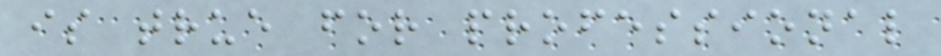is true for professional
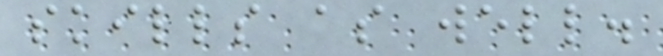skills as well.
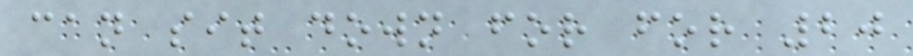can sit down for for 20
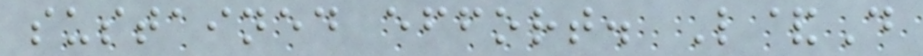sustained effort. L&D
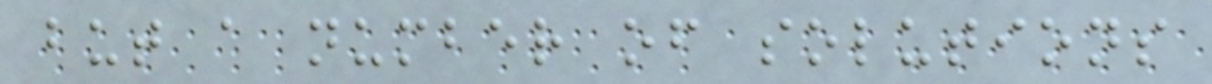but a number of solutions
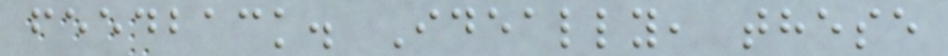feedback. Ideally, these
